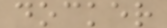docker
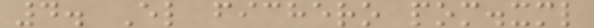4. El fichero pom.xml
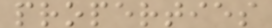properties
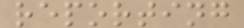reporting
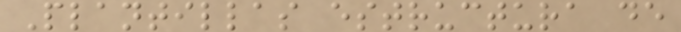Plantillas estructura de
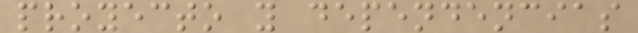proyecto y dependencias
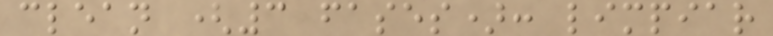clean (3 fases): limpiar
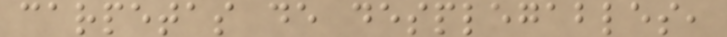carpetas de desplegables,
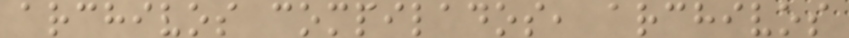archivos compilados, archivos
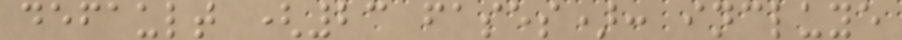default (23 fases): incluye
